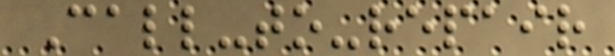Call-to-repair
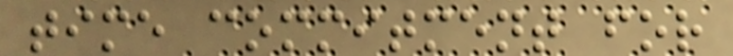time commitment for
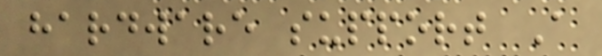hardware support A
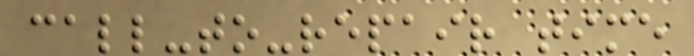call-to-repair time
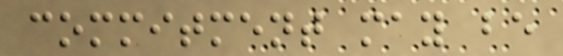commitment may be
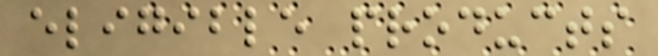eligible products
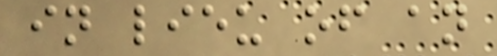in lieu of an
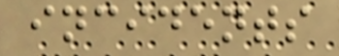incidents
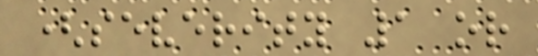(severity 1 or
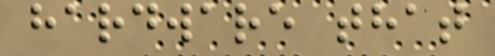hardware that
